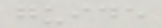guide
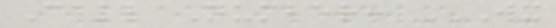Call Number: WX
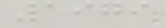1979
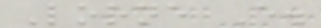Lorne E.
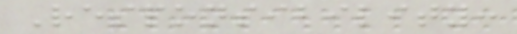Responsibility:
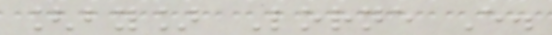[by] Lorne E.
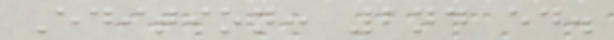Edition: 2nd ed.
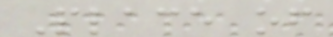Place of
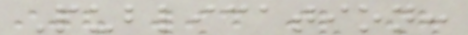Publication:
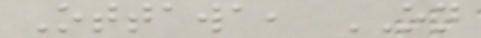Ottawa, ON
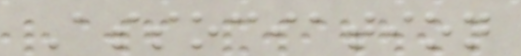Association
